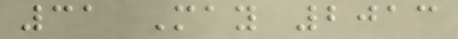31 May 2013
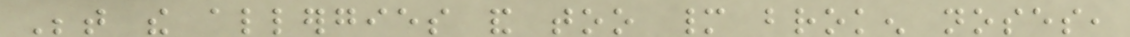Between the allergies and too many broken noses,
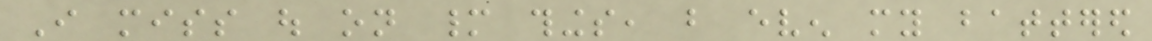I miss out on many things, but even my battered
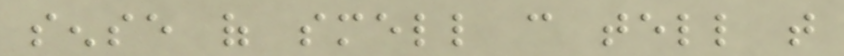sense of smell can tell that
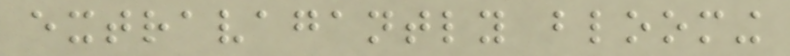extravagantly blooming
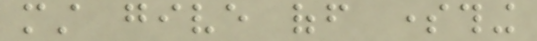must give off something
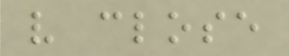very close
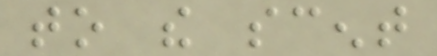to the scent
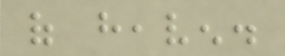of heaven.
